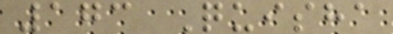173 Quisha
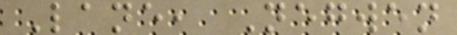Lane, Negwen
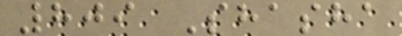809 Shasha
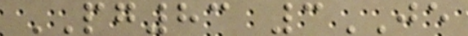PG83 3JE
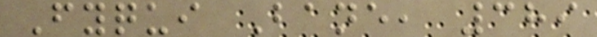Fyqui Bane, 389
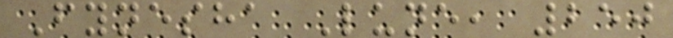Fynesha Lune, 250
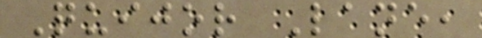Quijor Lane,
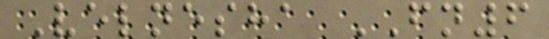Velnesha FN6
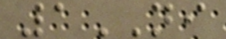1NI
